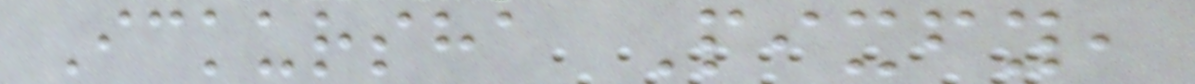Ickursha Pixfy,
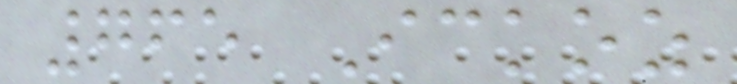765 Ickoz
